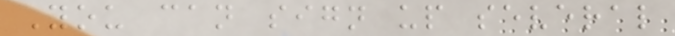You can sign up several
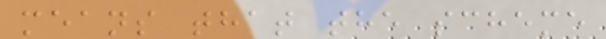means that the scheme
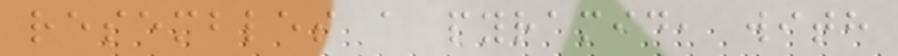resembles a pyramid, with
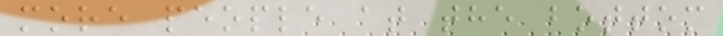more people at the bottom
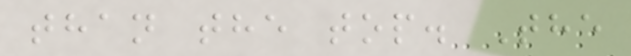than the top. The
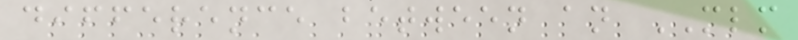difference between an MLM
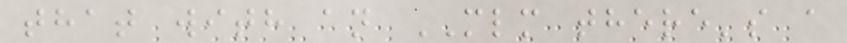that with an MLM there's a
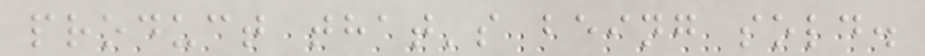product that's being sold.
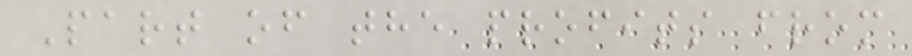Part of the profits from
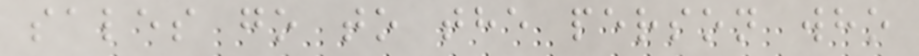sales go to the person who
